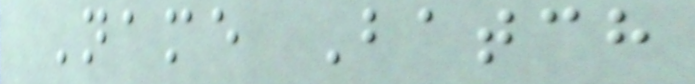Name Batch
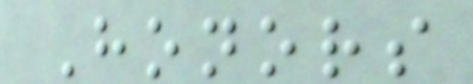Honors
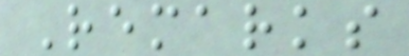Remarks
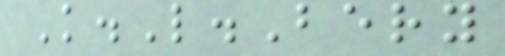K.L.Bery
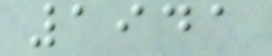1941
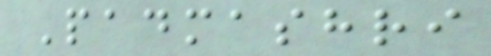Padmashri
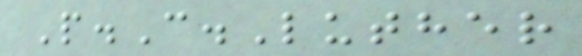P.C.Luther
